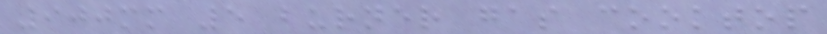900mm 5 burner gas cooktop
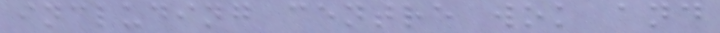including centre wok and
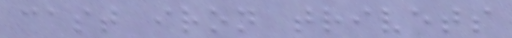cast iron trivets
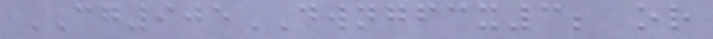CG905DWNGFCX3; or
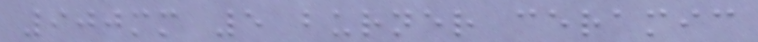900mm 5 burner ceramic
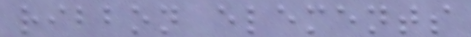ribbon elements
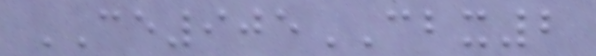CE905CBX2
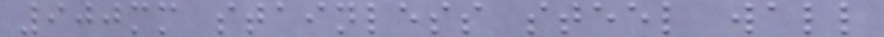900mm stainless steel wall
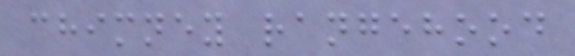chimney rangehood
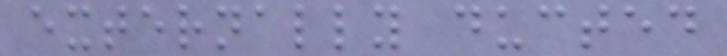externally ducted
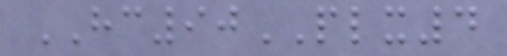HC90PLX4
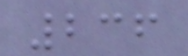236
